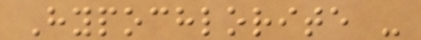Hypochlorite -
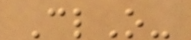ClO-
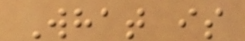What is
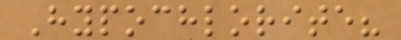Hypochlorite?
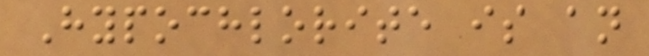Hypochlorite is an
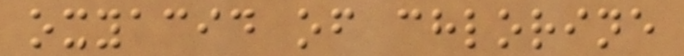oxyacid of chlorine
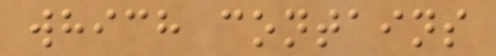which contains
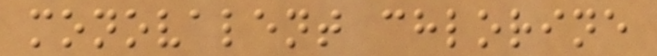monovalent chlorine
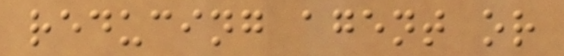reducing agent or
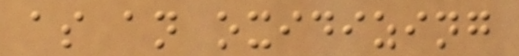as an oxidizing
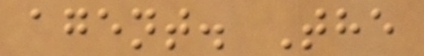agent. The
